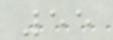55
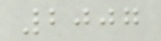2007
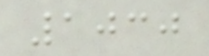1030
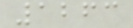1263
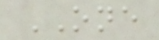ONE
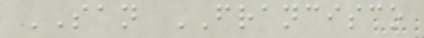SAN FRANCISCO
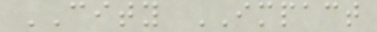CITY IMPACT
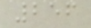256
